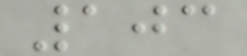103
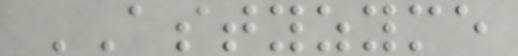ASTYZYME
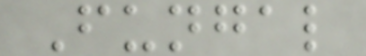Fungal
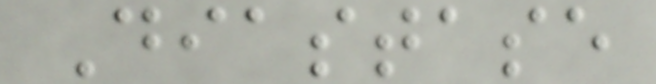Diastase
